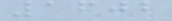1602
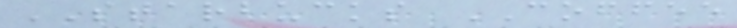STARBUCKS COFFEE
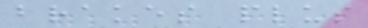brakes plus
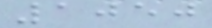1050
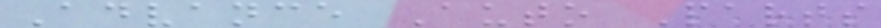Advance Auto Parts
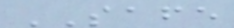SAFE
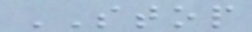STOP
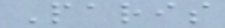Paris
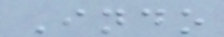Indo
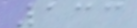133
